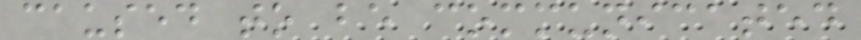caused to be communicated
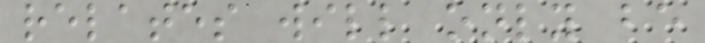relates will only be
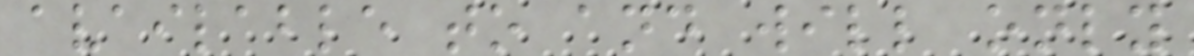available to and will only
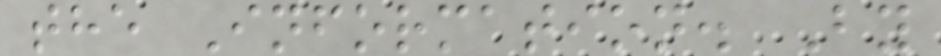the Information. By
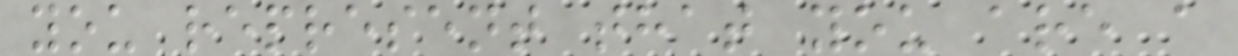you represent that you are a
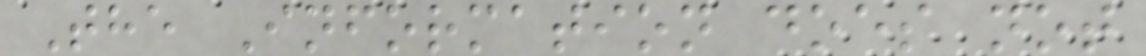The Information does not
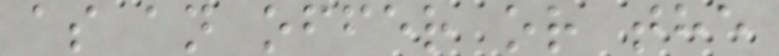as an offer or the
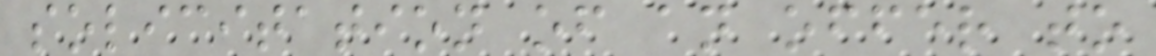solicitation of an offer to
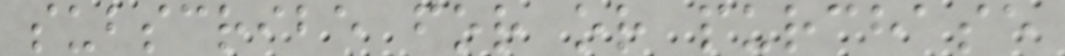subscribe for or purchase
